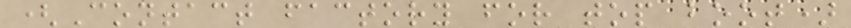(Contact factory for top boot)
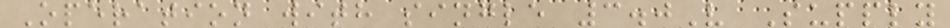Operation with single 3.0V Supply
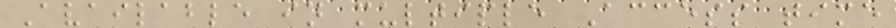Available in multiple Access time
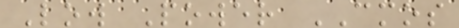Low Power CMOS
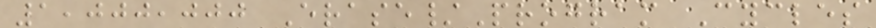1,000,000 Erase/Program Cycles
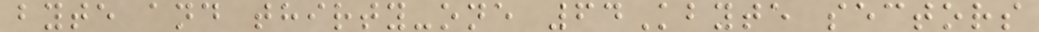byte and thirty-one 64Kbyte sectors
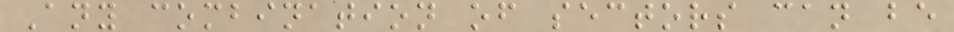Any combination of sectors can be
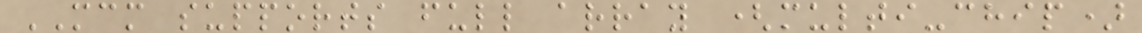MCM supports full array (multi-chip)
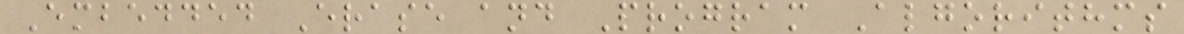Embedded Erase and Program Algorithms
